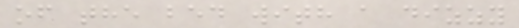of the bed with a dizzy
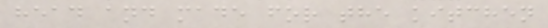head and made for the kitchen
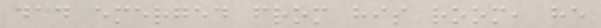dad emerged from his room, he
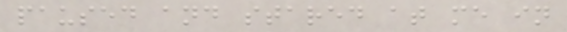paused and stared at me in
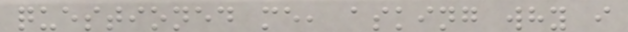questioned me, asking why i
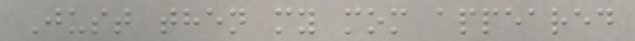Just then my mom appeared
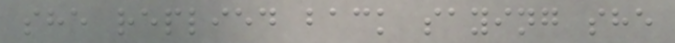she replied back saying she
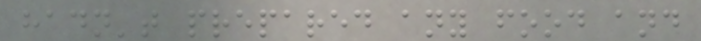hadn't prepared any food and
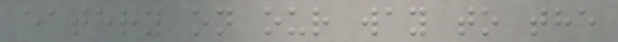eatery on our way to the
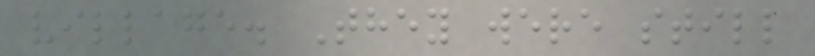village. They were still
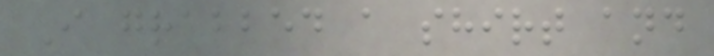I grabbed a shirt and
